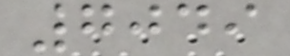7049
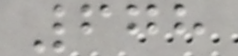678
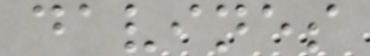davines
